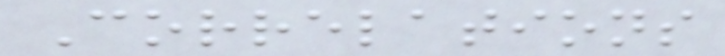Correlations
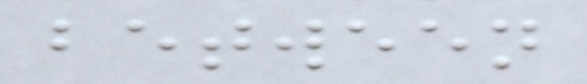between
